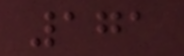171
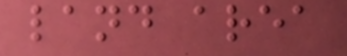land area
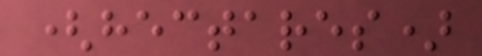(hectares)
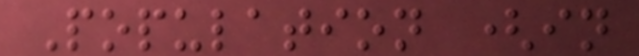Population (in
